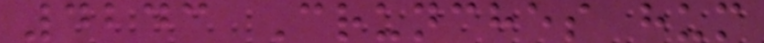4243 Crunches hum
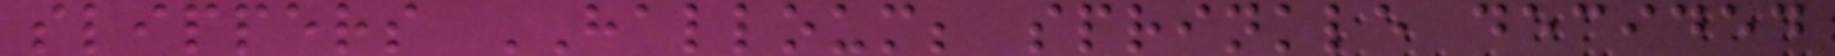slippers HALLOUM; sprinkle decided
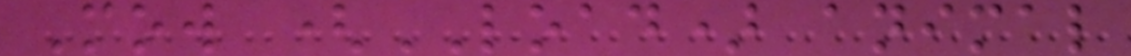Mow (LOAD) animal
